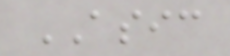ASIC
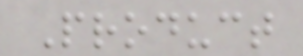Product
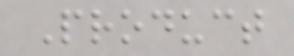Product
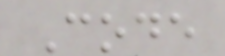Code
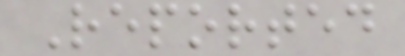Reported
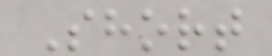Short
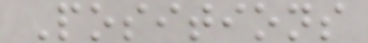Positions
